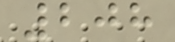208
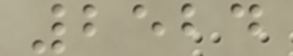2524
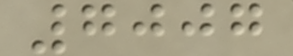7007
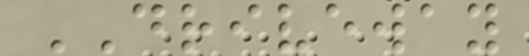DRIVEWAY
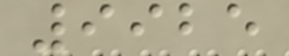9925
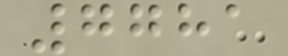7781
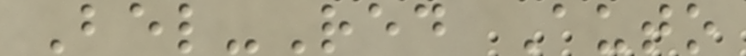Bel-Red Auto
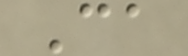Ca
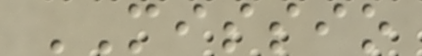MISSIO
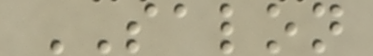SALON
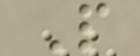P
